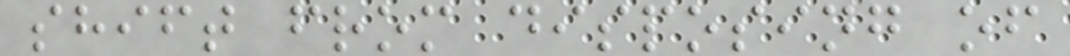shift from disposing of
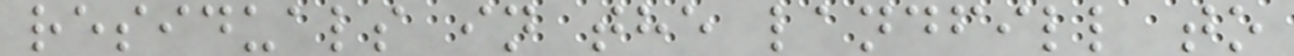residuals in the landfill to
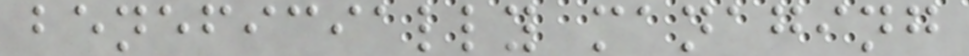beneficially managing
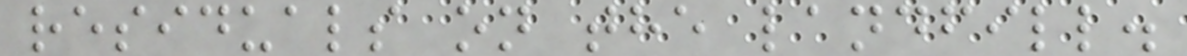residuals on the landfill.
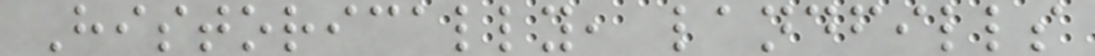Historically, landfills
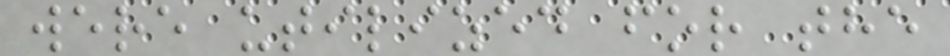were utilized for the
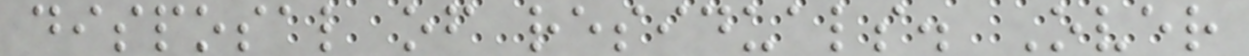disposal of residuals. Over
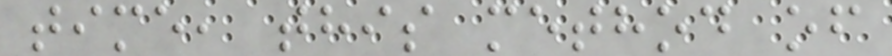time, this method of
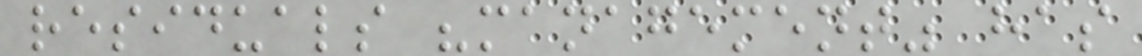residuals "management" has
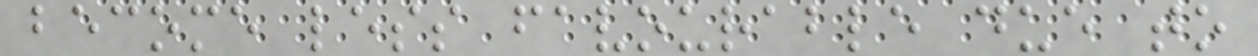become less favourable due to
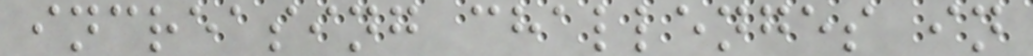increasing challenges in
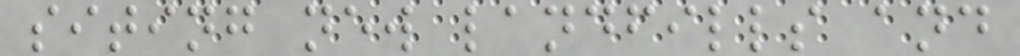siting new landfills and
